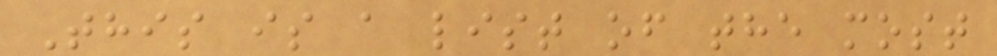This is a list of the most
